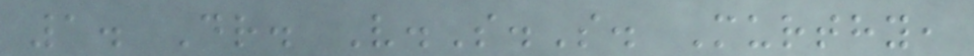1. Dr. V.S.S. Murthy,
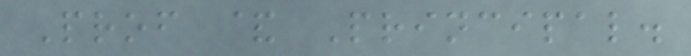Prof & Principal.
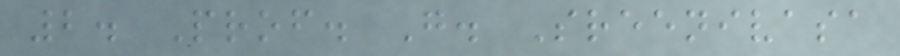2. Prof. G. Sreenivasa
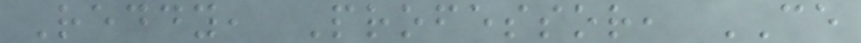Reddy, Professor, CE
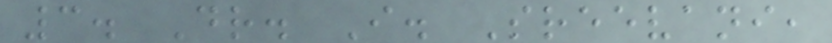3. Dr. I. Sreevani,
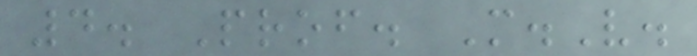4. Prof. M.V.
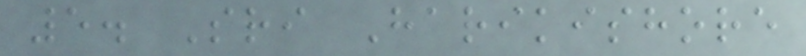5. Sri Harikishore
